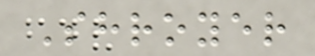Shroyer
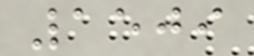1509
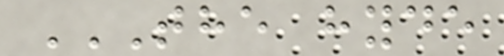THE HYDE
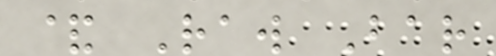& Raw Bar
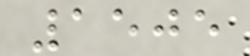1505
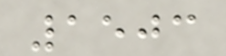1503
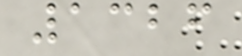1326
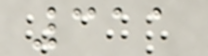311
